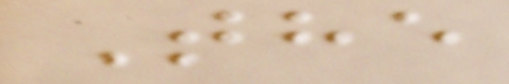The
